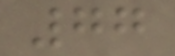77
